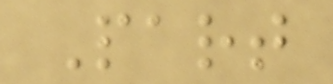Part
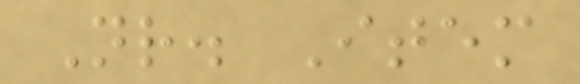Nr. Item
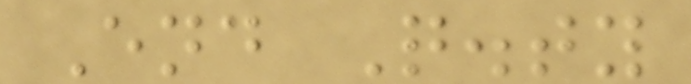End Q.ty
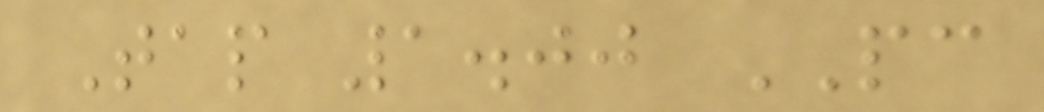Tap 1.00 PC
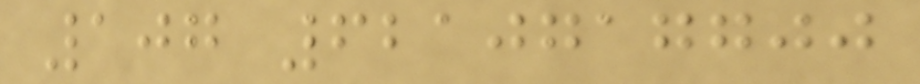107 6210717700
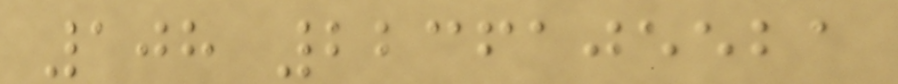108 2236105521
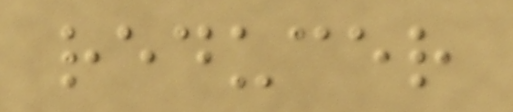reducer
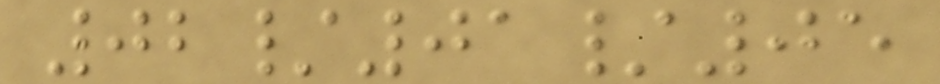02/01/05
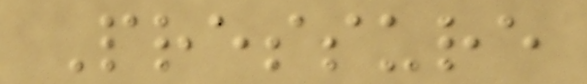Pressure
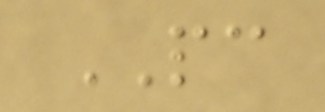PC
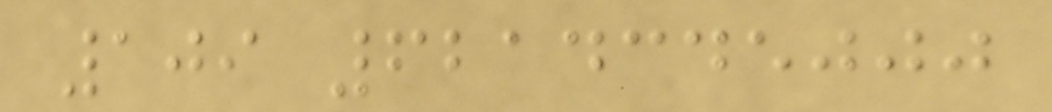109 6214345000
